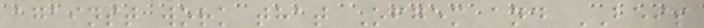against work that Ofgem and BEIS
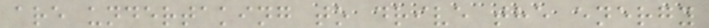are undertaking to drive the energy
